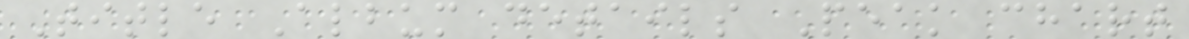Title Album details Peak chart
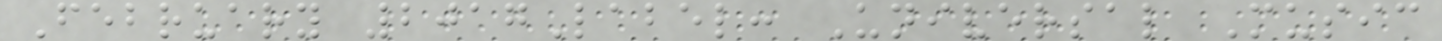February 2017Label: Universal Music
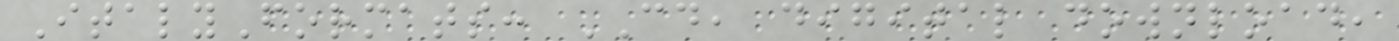ItalyFormats: CD, digital download,
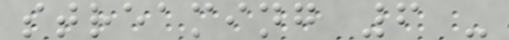streaming 6 -
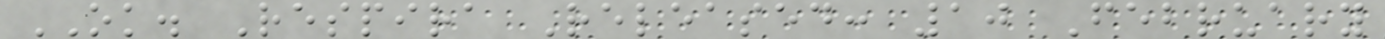OK. Respira Released: 10 February
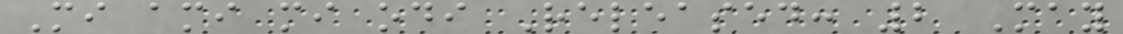Mi ami mi odi Released: 2 May
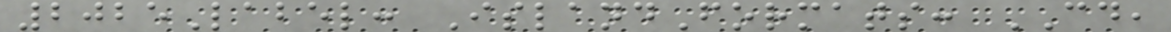2025Label: IslandFormats: CD,
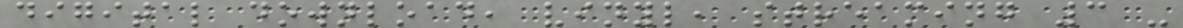digital download, vinyl, streaming 3 -
